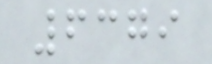6379
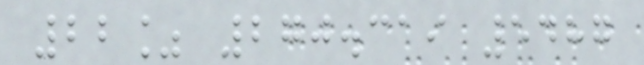22% 270.319 5487
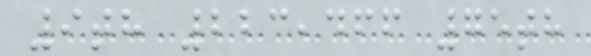9th 223,466 75th
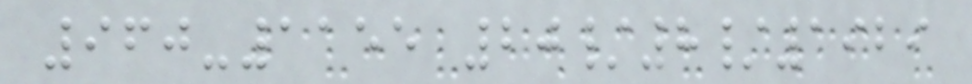960-1155 20/8/1929
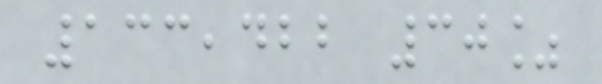133,422 30%
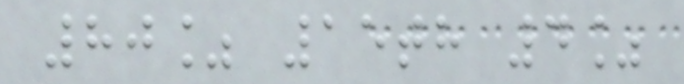80% 15th 4%
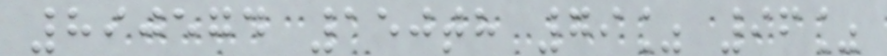890574 150th 79% 96%
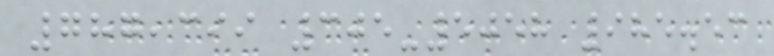787,399 305-5058 985.53
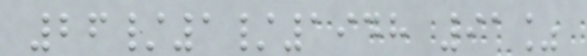26/1/1948 91%
